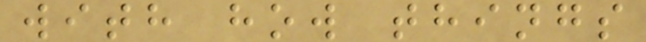with how things
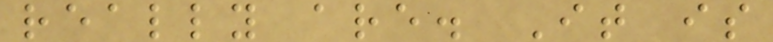really are. It is
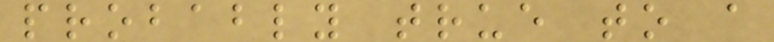probably true to a
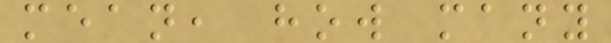mean, how many
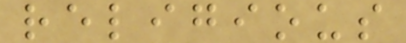religious
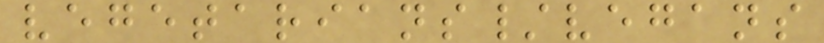vegetarians/vegans
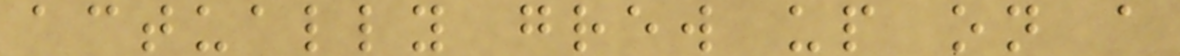actually grew up on a
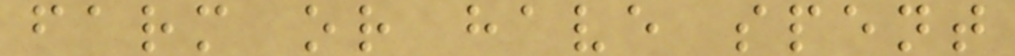farm or have spent
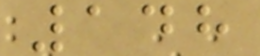148
